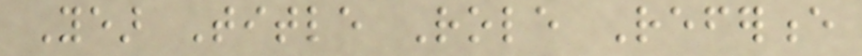Year Title Role Reference
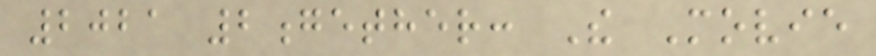2021 2gether: The Movie
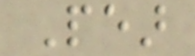Pear
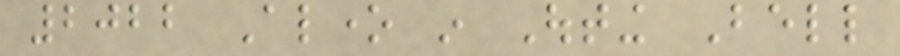2022 Alone in Outing Bell
